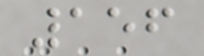156
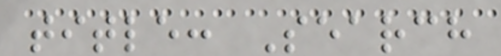title: Search
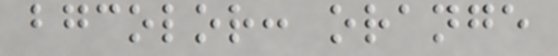bgcolor: orange
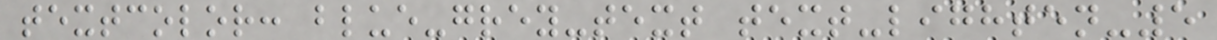textcolor: blue-grey-text text-lighten-5
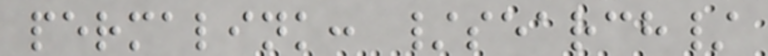permalink: /search/
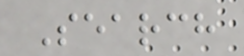Search
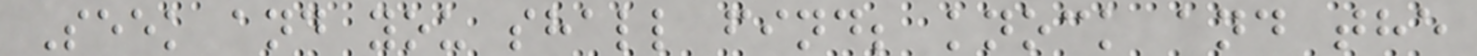Seek and you shall find; knock and the
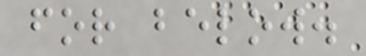for below.
